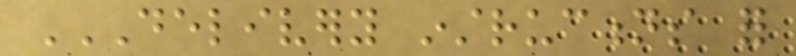DELIVERY INSTRUCTIONS FOR
